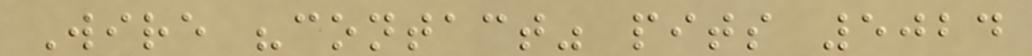Wire "contact" pits 5024
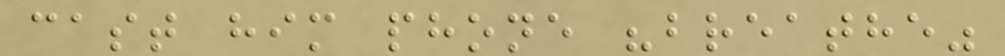cast him phone "breathe"
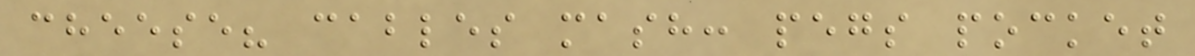cheese? cables mash: pegs pocket
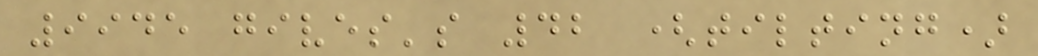9945 gives's 42 (tilting)
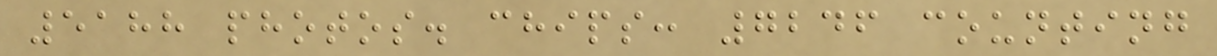5188 photos. chips: 7246 counting
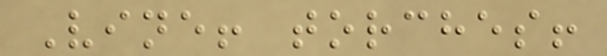Vine! torches!
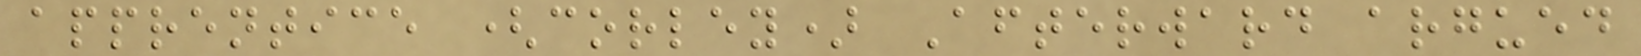apprentice (corley) Afterward argued
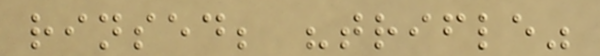rinsed; "trifle"
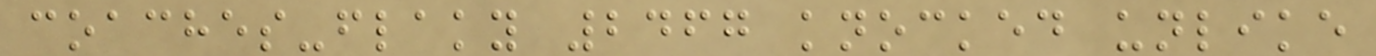coaches-flaky 2467 knocked unlike
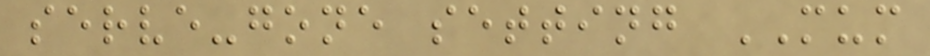serve-gone setting MUM
